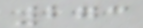273
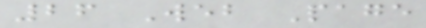26 Web Page
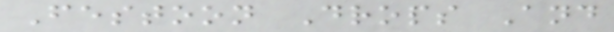Festoon Drops And
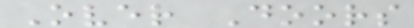Over Doors
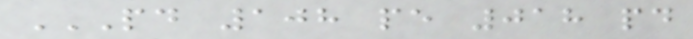PD 108 PE 018 PD
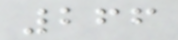266
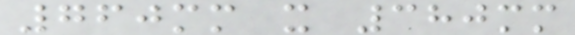760mm x 380mm
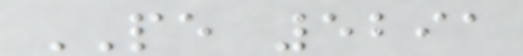PE 5291
